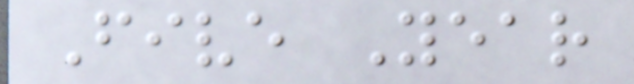Five Year
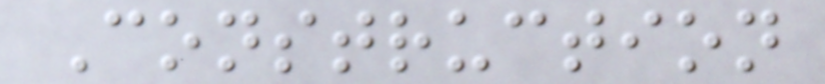Construction
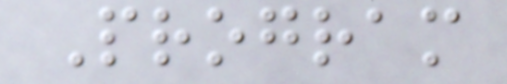Program
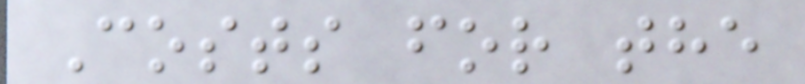Costs for the
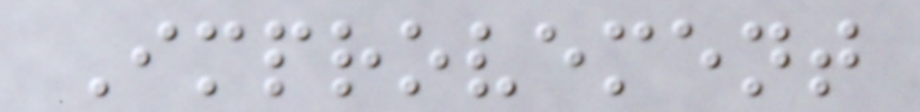Improvement
